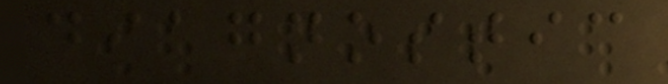diagnostic
